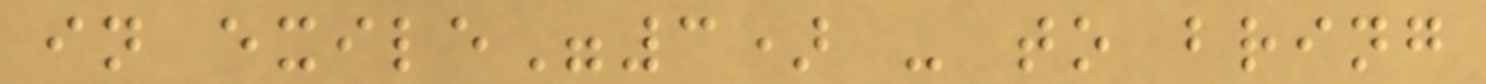in exile"3) - to bring
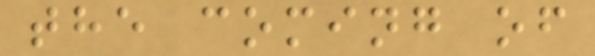the coming of
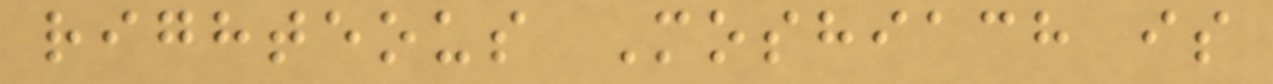righteous Moshiach is
